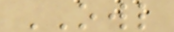OWL
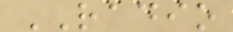RADIO
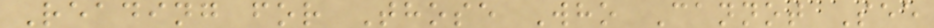Reading for Those Who Cannot See
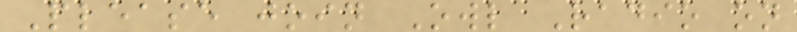Please join Owl Radio on
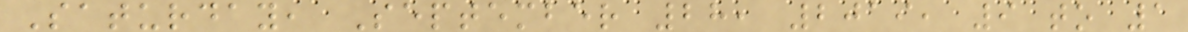Saturday, September 28, 2019, 9 to 1
